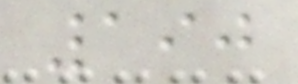190
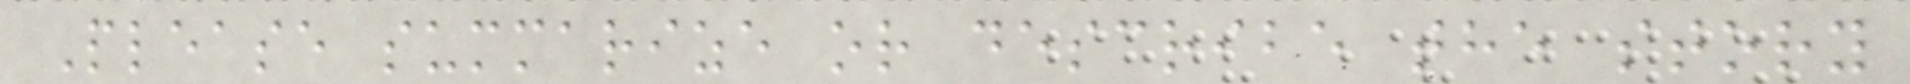Please summarize or describe the story
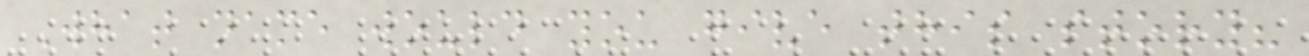What name would you give this story?
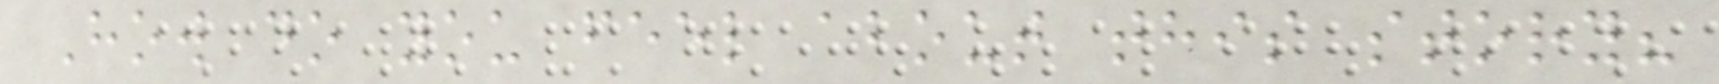How do you feel about this story?
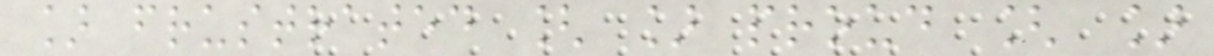] frustrated [ ] proud [ ]
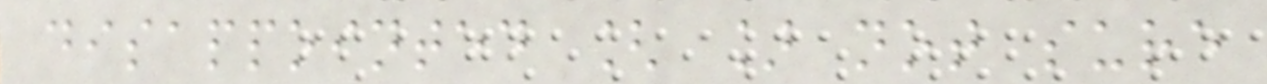disappointed [ ] not sure
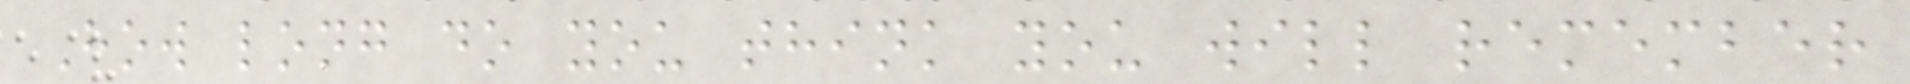How long do you think you will remember
